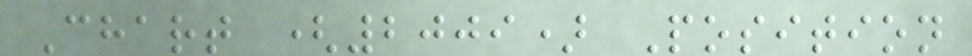Chart (2009) Position
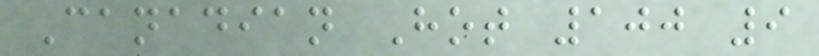Canadian Hot 100 9
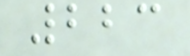223
